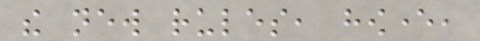the new rules, however,
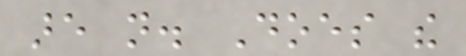are not. Does the
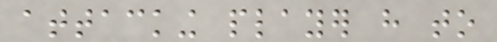attacking player have to
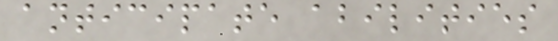anticipate abilities
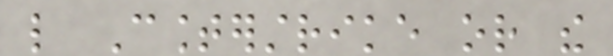like Counterstrike or the
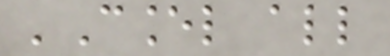'Cancel all
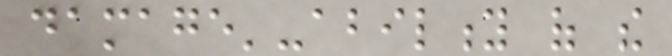damage'-ability of the
